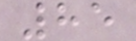85
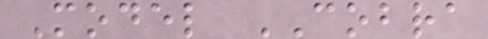Model COBRA
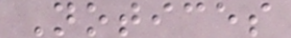Notices
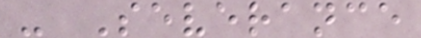- Severance
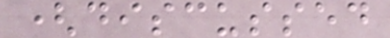(discussed
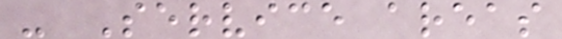- Service areas
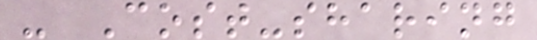- Cost-sharing
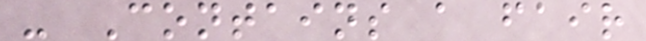- Contains a fair
